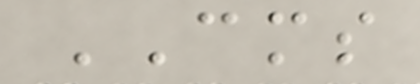CMS
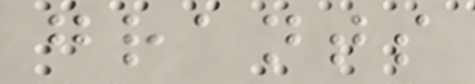grants
